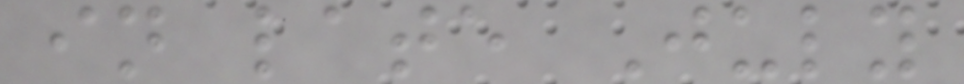in late July
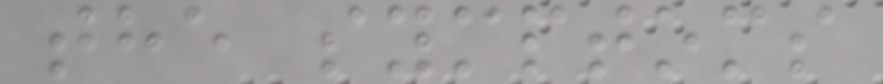the symptoms
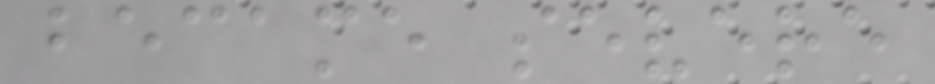became severe
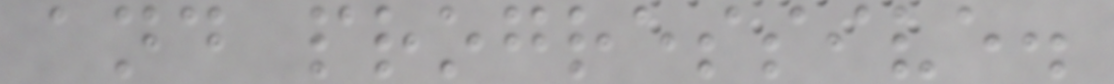and progressive.
